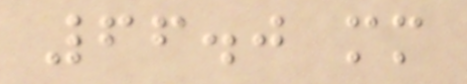66.0 mm
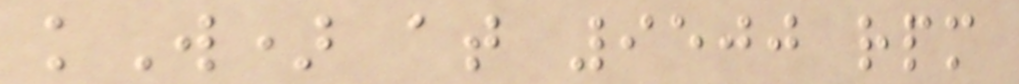kW) at 9500 rpm
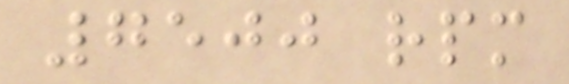7500 rpm
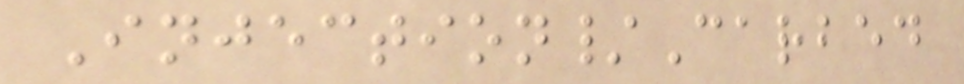Injection/Carbed
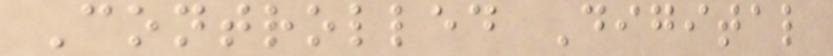Controlled Digital
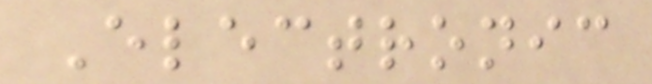Electronic
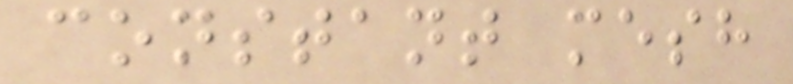constant mesh
